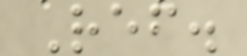Ref.
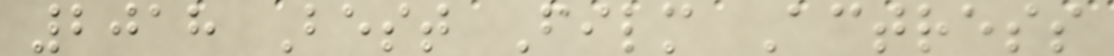2018 Best Film Actress
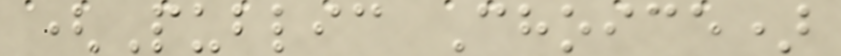(Public Choice)
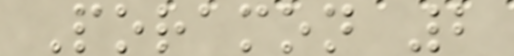Poramon 2
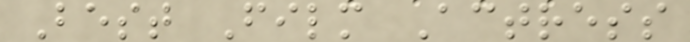Best Film Actress
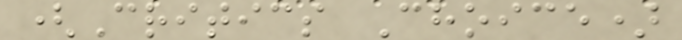(Critics Choice)
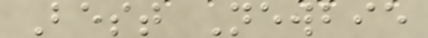Best Newbie
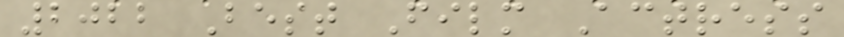2022 Best Film Actress
